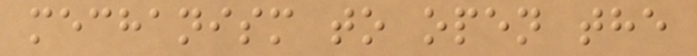mechanism to open the
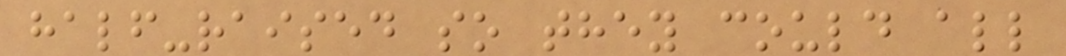half-raised so they could all
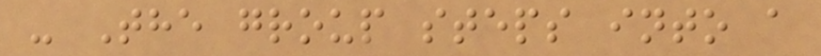- The group steps into a
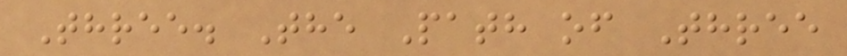Three. The Path of Three
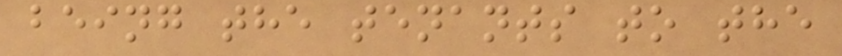being the tenants to the
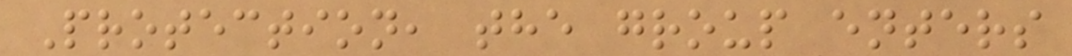Protection, the group enters
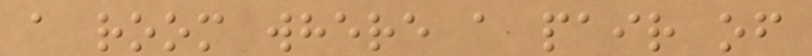a room where a pair of
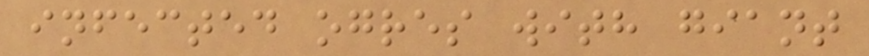infected ogres with giant
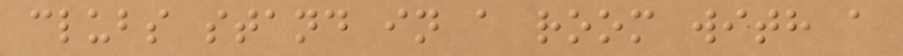clubs stand in a room with a
